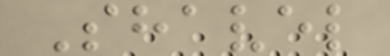Shavel
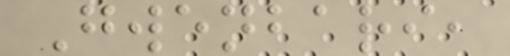Gwenbari,
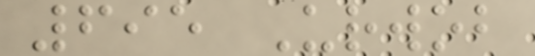695 Urwob
